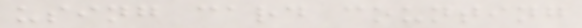using card counting
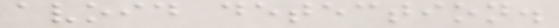avoid detection.
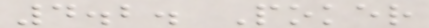4.2. Poker
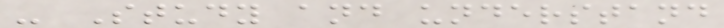- Study and understand
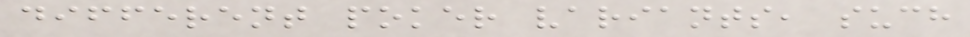different poker variants, such
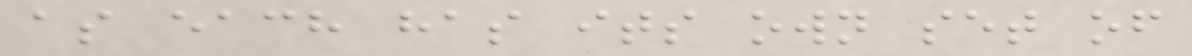as each has its own set of
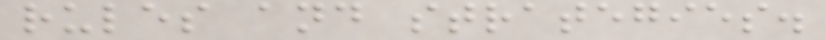rules and strategies.
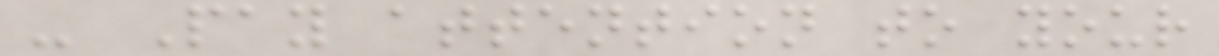- Pay attention to your
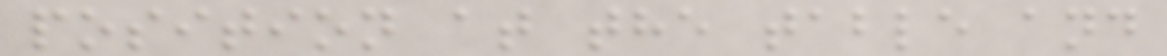position at the table and
